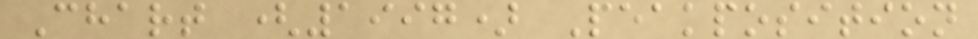Chart (1997) Peakposition
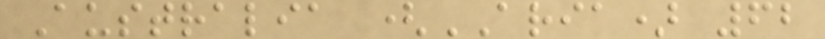Australia (ARIA) 62
